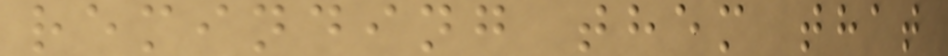reminding them that
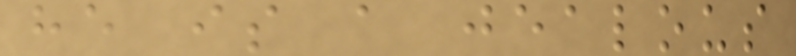he is a jealous
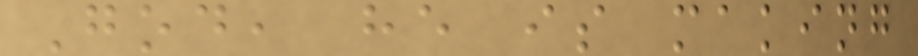God, he is making
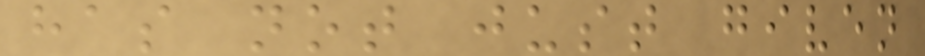has not just given
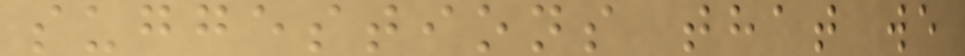suggestions that we
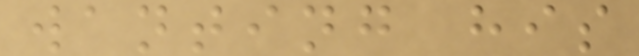wanting his
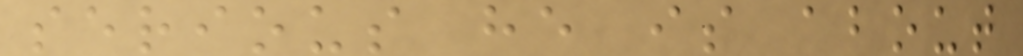serious he is about
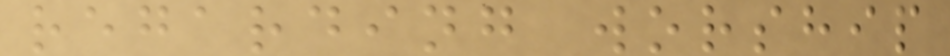regarding worship
